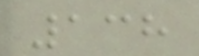138
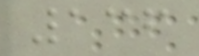136
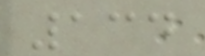134
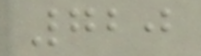720
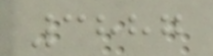3887
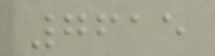7615
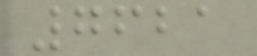7621
